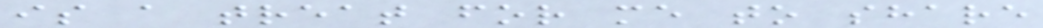is a treat for me to share
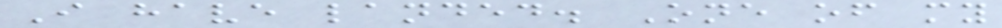I have landed. One of my
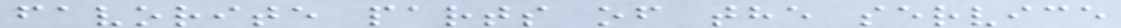favorite parts of the service
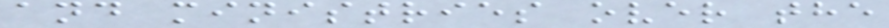and ministries over the
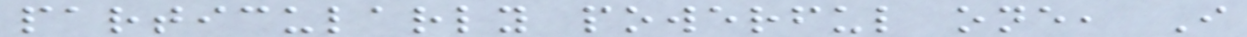particularly powerful one, I
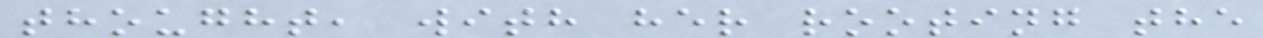thought, with her rooting the
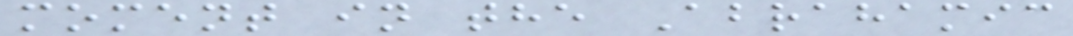moment in the Abrahamic
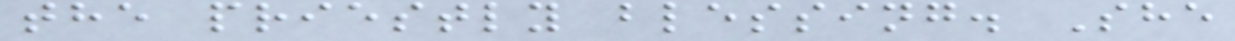the priestly blessing. She
